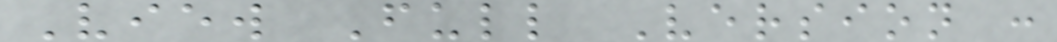View Full Version :
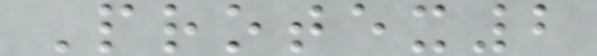Protex2
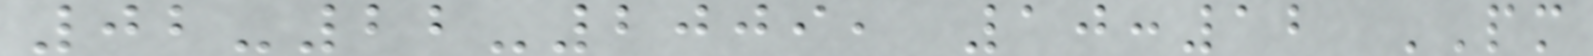02-22-2009, 10:12 PM
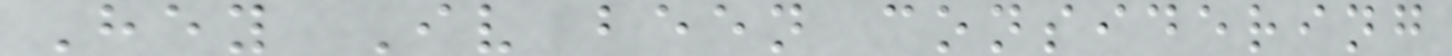Hey Iv been considering
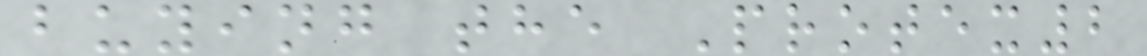buying the Protex2
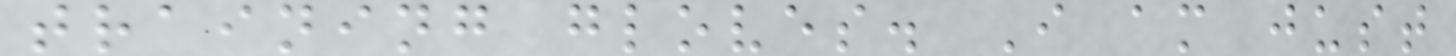training gloves. I am just
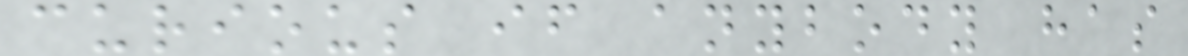curious if anybody has
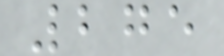275
